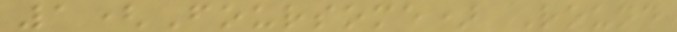1(Foursome) Round
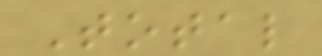Total
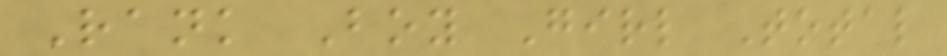Rank Boy Girl Total
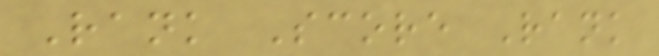Rank Score Rank
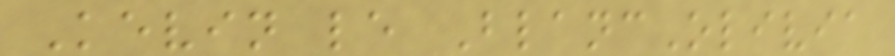Kevin le BlancOlivia
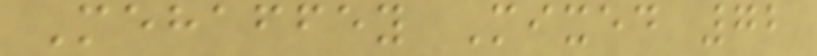Mehaffey Mixed 72
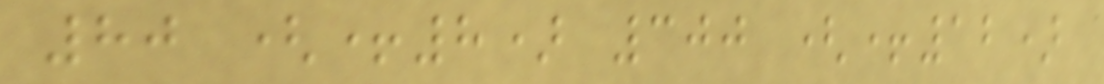80 (+8) 300 (+12)
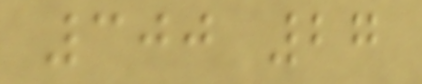300 27
